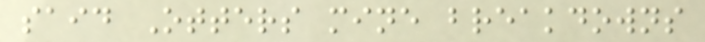said Otters mine breakdowns
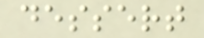dessert
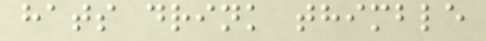hats drink thimble
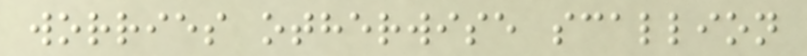worries otherwise scallion
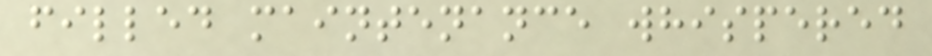filled maintenance whispered
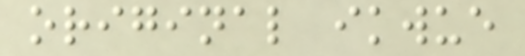original ikwue
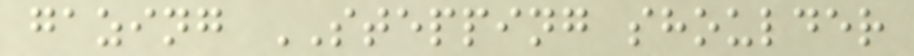gazing STEPPING shoulder
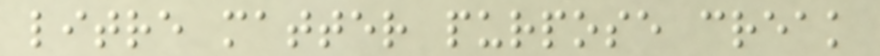litre matter purpose creak
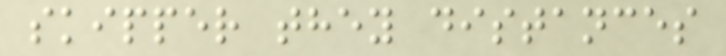skipper they distances
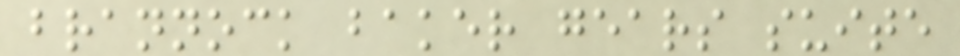brannock baker gears suite
